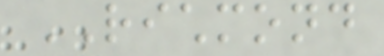RICHMOND
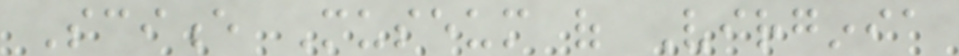Science Museum of Virginia
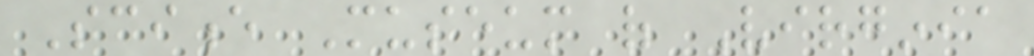Science Museum of Virginia
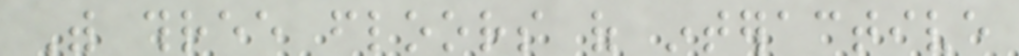With three floors of interactive
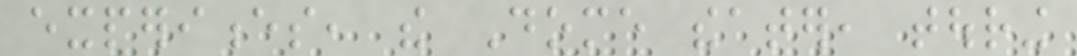experiences, the Dome theater, touring
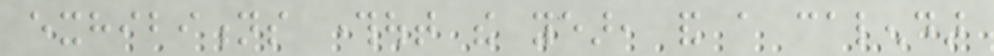exhibitions throughout the year, and a calendar
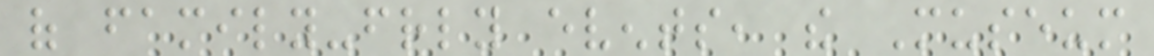of family-friendly events, the Museum
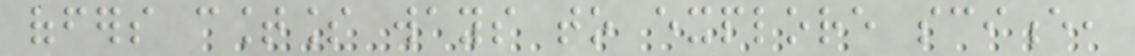offers countless ways to explore science,
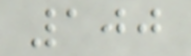100
